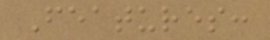Features:
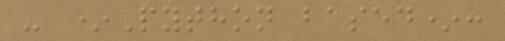- *Python based*:
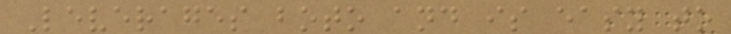Leverages boto and is easy to
